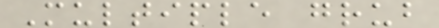Multiple grub
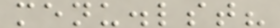menu.lst?
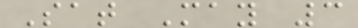Sat May 3
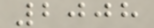2008
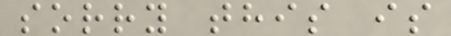sorry this is
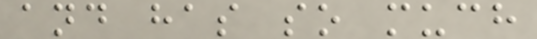and has so much
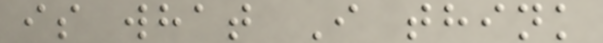is what I think
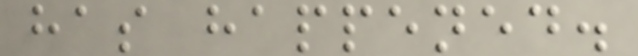has happened.
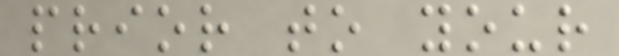prior to your
